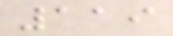119
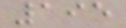195
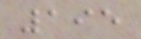195
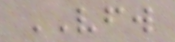VFW
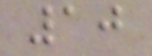10
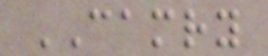CAMRY
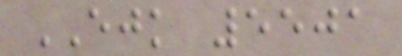EJK 5501
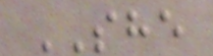SHE
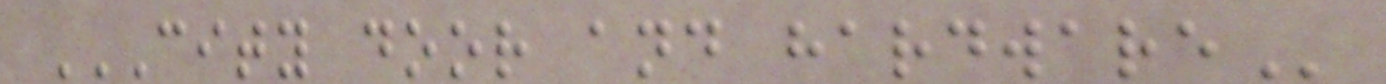CITY DOOR AND HARDWARE
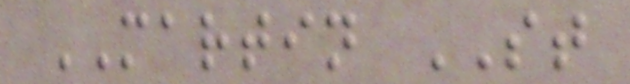MARTIN ST
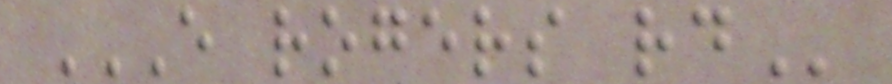E ROGERS RD
